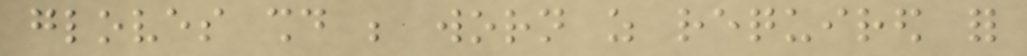gloves should be worn as required for
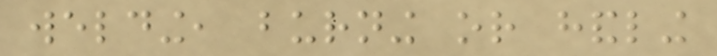welding, burning or handling
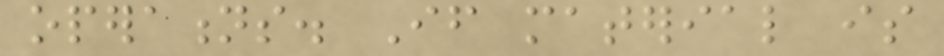operations. If material is
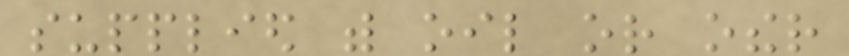supplied with oil or other
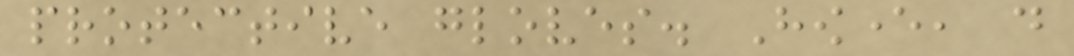protective gloves. However, do
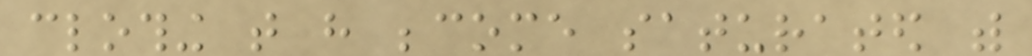clothing that have become saturated with
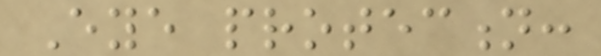Eye protection:
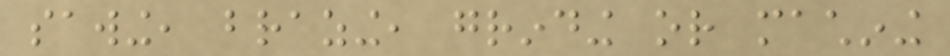sawing, brazing, grinding or machining
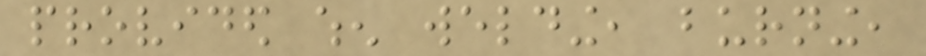provided when welding, burning,
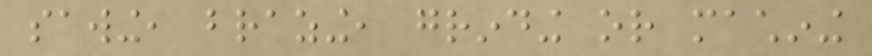sawing, brazing, grinding or machining
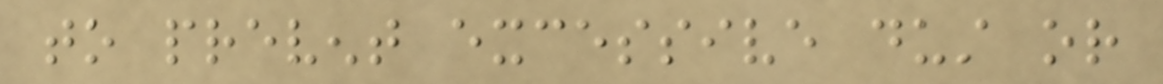to prevent excessive dust or
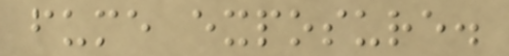fume exposure.
